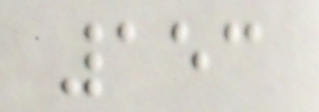153
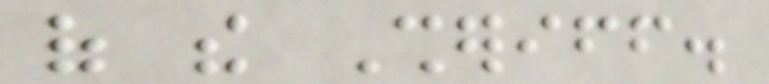of the Sheriff.
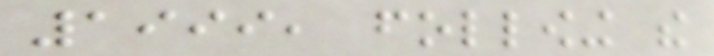1999, following the
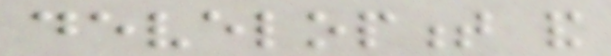development and
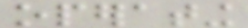operating
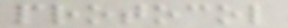protocol
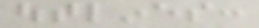outlines:
